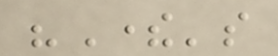"There's
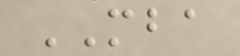MBA
